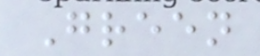Green
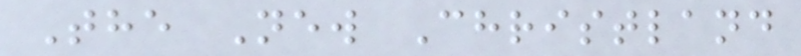The New Christland
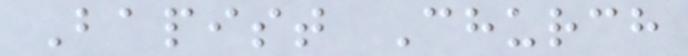Bapist Church
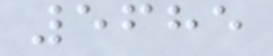5685
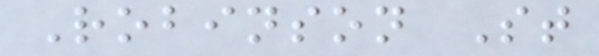Robinson St
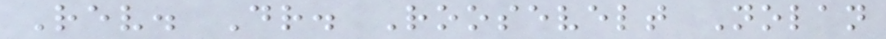Rev. Dr. Roosevelt Nolan
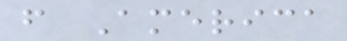f America
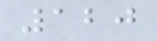120
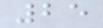25
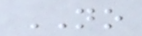NO
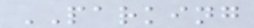PARKING
